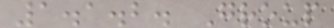1.1.2. Group
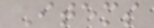Items
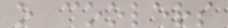o coolers
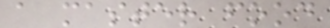a master food
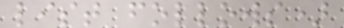list follows)
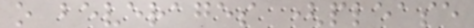o beverages (please
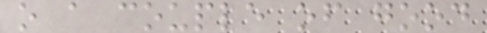o a couple of good
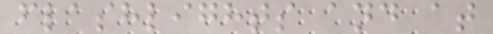flashlights and at
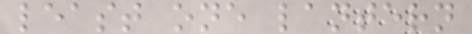least one lantern
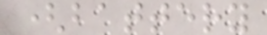(battery
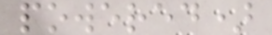powered)
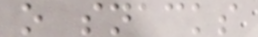o snacks
